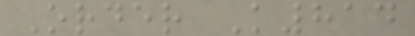Order K814
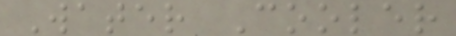Water Cooler
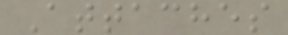Attaches
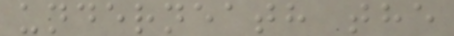underneath the
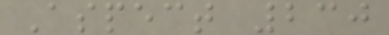Aspect 230
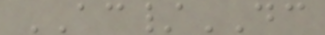AC/DC
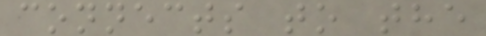connects to the
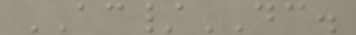AC/DC.
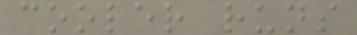cooler runs
